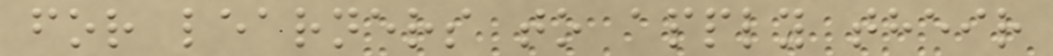for learners to apply their
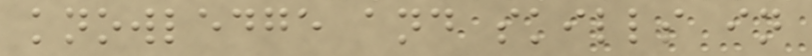knowledge and skills in
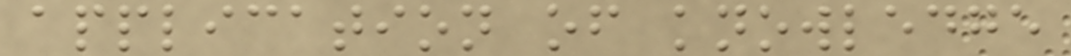application of knowledge
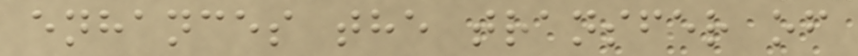enhances the transfer of
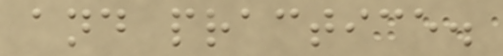and practice.
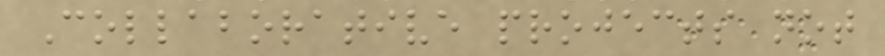Collaborative projects not
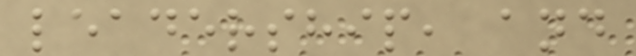leadership, and
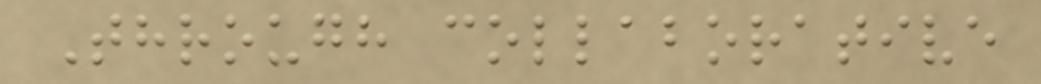Through collaborative
